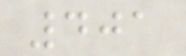401
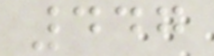447
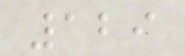129
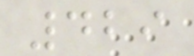429
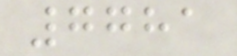7781
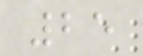25
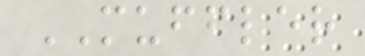MUFFLER
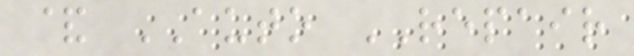& AUTO REPAIR
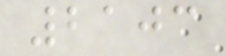2103
